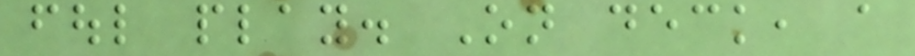foul play. On deck, a
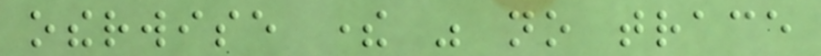otherwise there was no trace
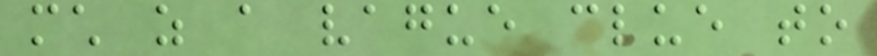much as a vague clue to
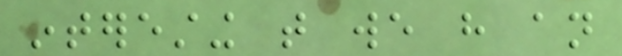interesting that we have an
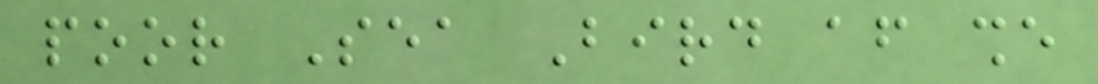poor Sea Bird after she
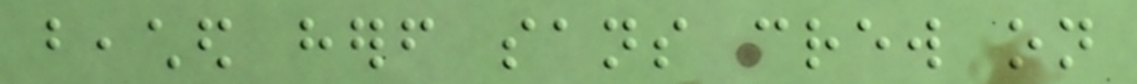beached herself sans crew on
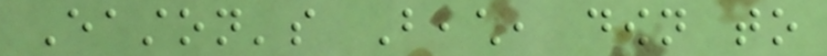Easton's Beach, down to
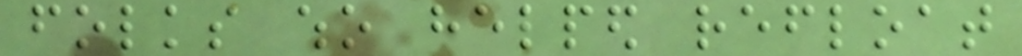folks who helped refloat
